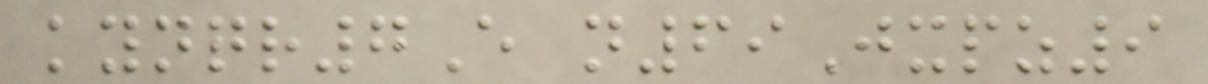kynqr7E n69Jxpz9
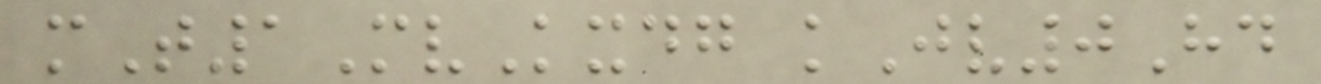mT1MvKxdg kJv0Hd
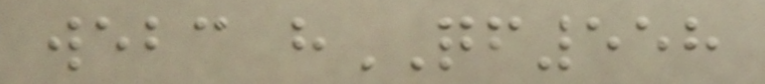webc hQF558
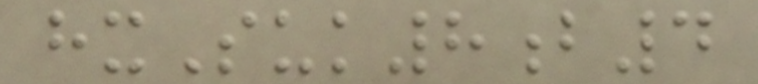hxSuk8b4
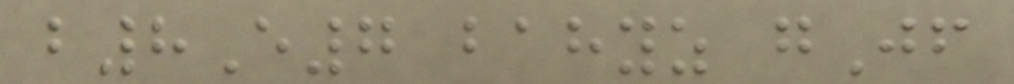b8E7 bahyz gJf
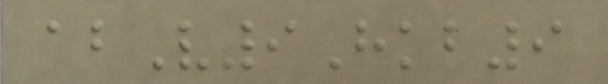abV9Hkb9
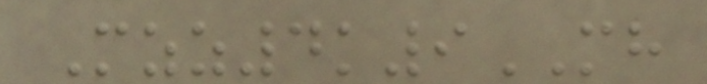Mzz4k9MH
